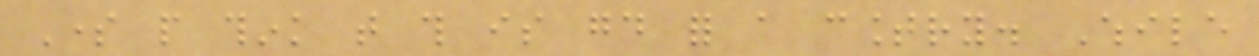Some people think that this is good for a country. While
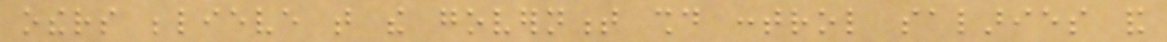others believe that the government should control salaries and
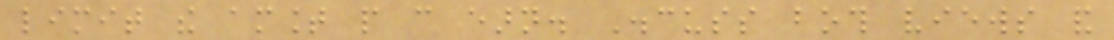limit the amount people can earn. Discuss both views and
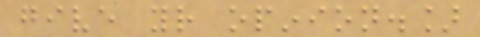give your opinion.]
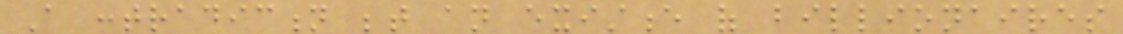A contradiction between an existence of billionaires
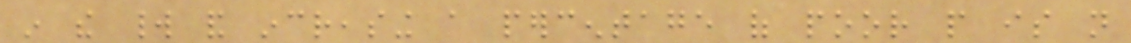in the world and increasing a percentage of poor people is not
